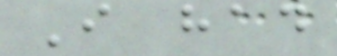I had
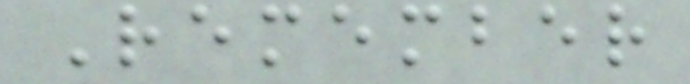Remember
